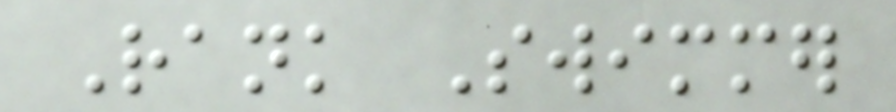Rank Swimmer
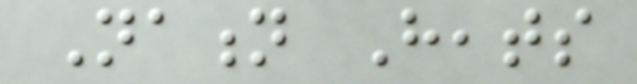Nation Heats
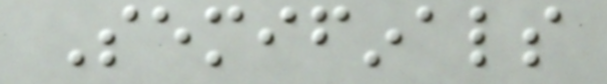Semifinals
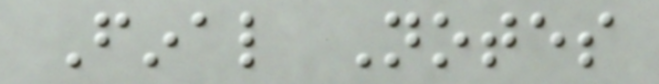Final Notes
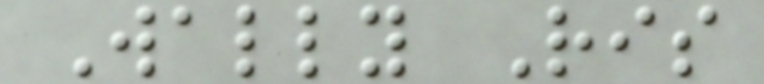Wally Ris
